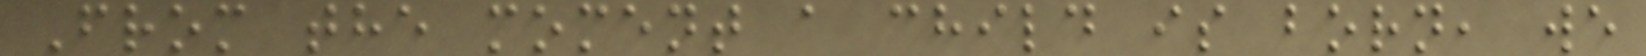From the moment a child is born, we
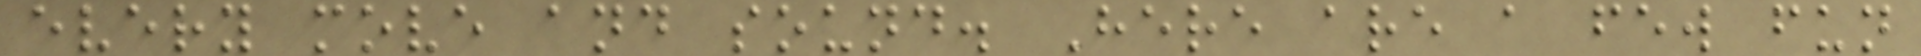every move and sound. Here are a few fun
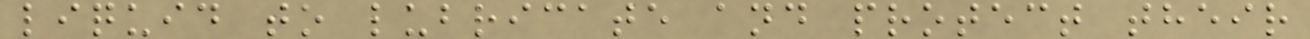liquid to lubricate and protect their
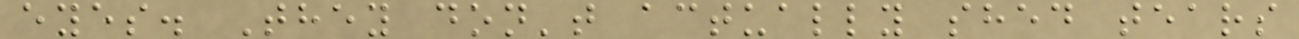eyes. They don't actually shed tears
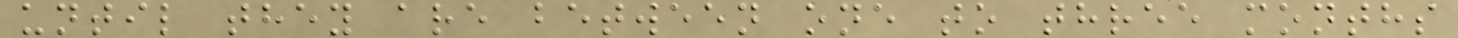until they are between one to three months
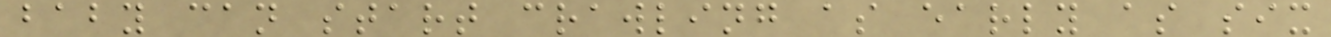baby can start crawling as early as six
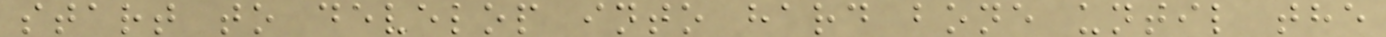start to develop into hard bone until the
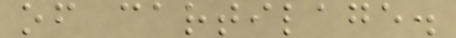of cartilage.
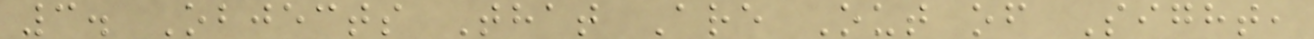3. Objects That Are Out of Sight,
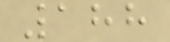188
